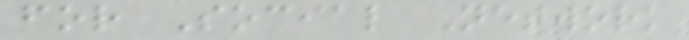for Social Network
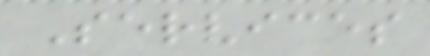Services
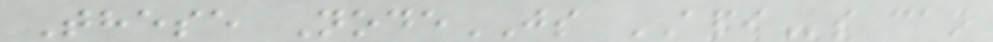These NodeJS APIs can
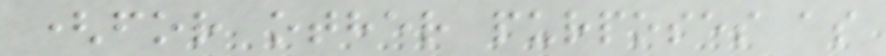(for other purposes as
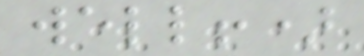well!)
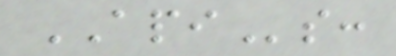APIs:
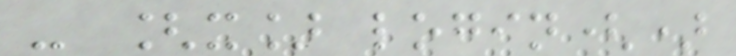- [x] login()
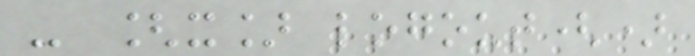- [x] logout()
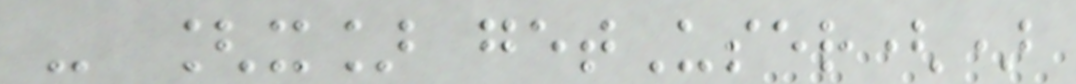- [x] getUser()
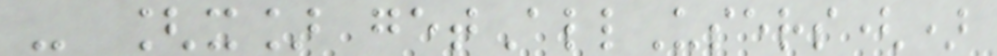- [x] getAllUsers()
